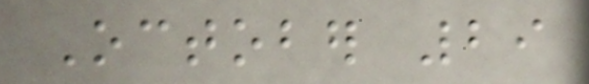October 29
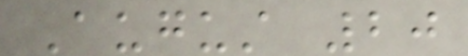August 20
